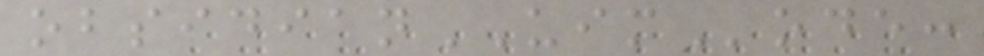obsidianUIMode:
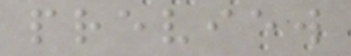preview
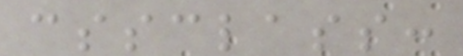cssclass:
